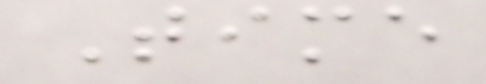Time
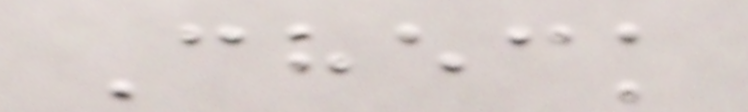Check
